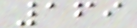169
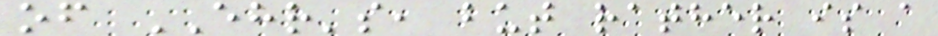of EHR's, but rather is a
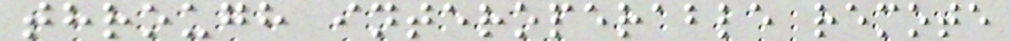through interoperable remote
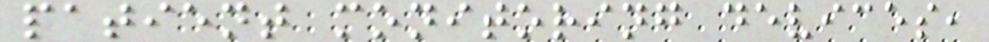patient monitoring devices,
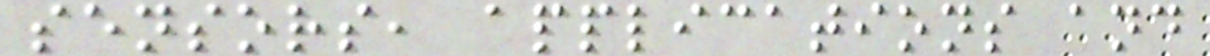sensors, applications and
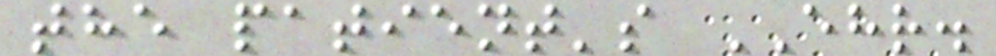the patient's EHR.
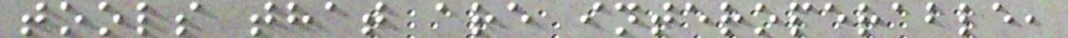tools that are interoperable,
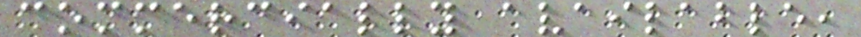commercially available,
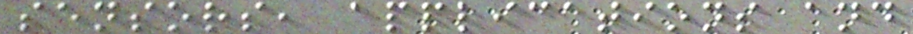sensors, applications and
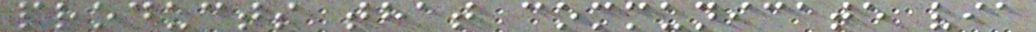products that communicate via
